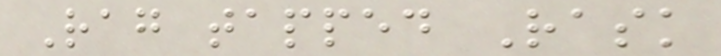Rag tapped Rask
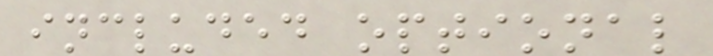included optional
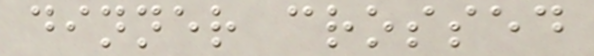dinner crossed
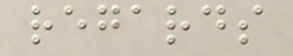regards
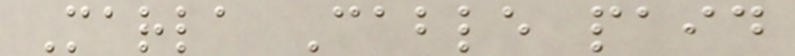Marla Cable paid
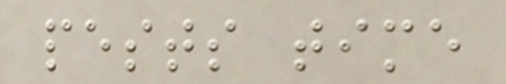pests time
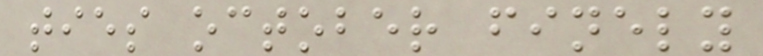ties october finely
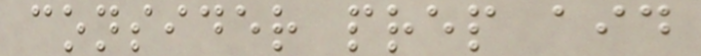consider prep aid
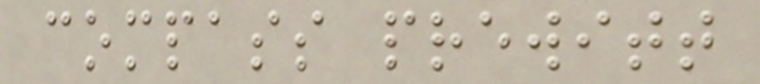compass prewitt
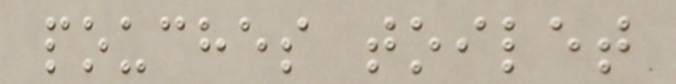pouches toilet
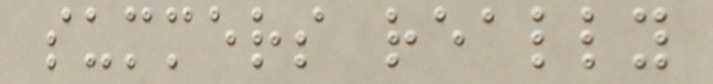summers really
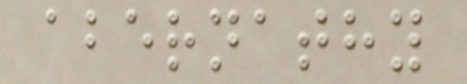abernathy
